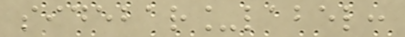sidebar_label:
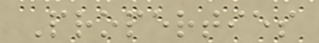Properties
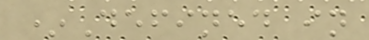*Defined in
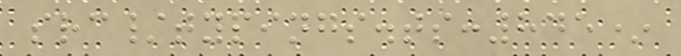src/typings.ts:845*
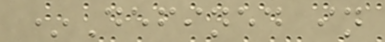*Defined in
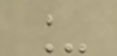_
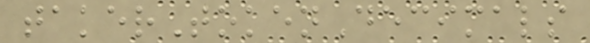takerTokenDecimals
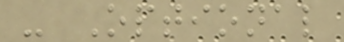- Optional
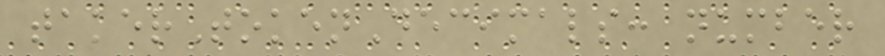takerTokenDecimals: number
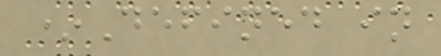*Defined in
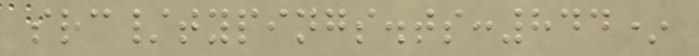src/typings.ts:844*
